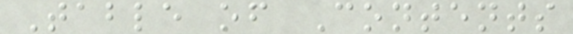Table of Contents
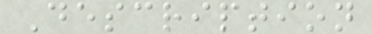Description
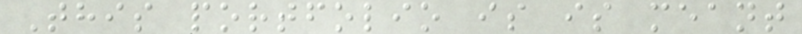This portfolio is is meant
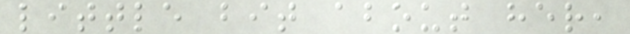little bit about her,
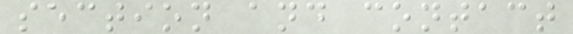section and contact
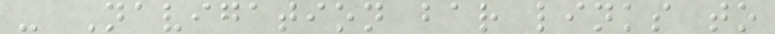- Navigation bar links to
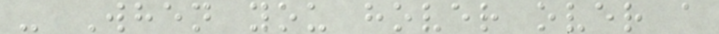- When you hover over a
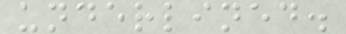underlined.
